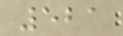521
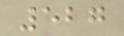527
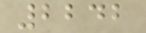2242
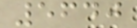5640
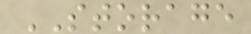STORAGE
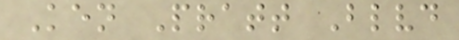Ken Pratt Blvd
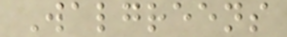Walgreens
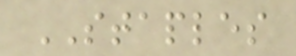STAPLES
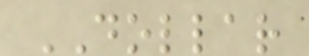DOLLAR
